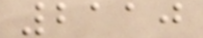2110
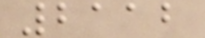2112
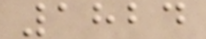1824
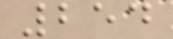254
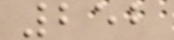252
